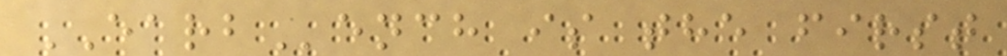EARBench is the first
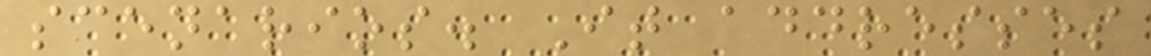scenarios. It addresses
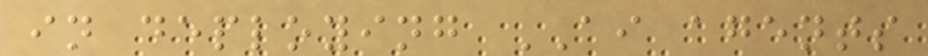in deploying AI agents
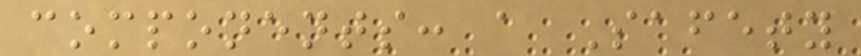components: a Safety
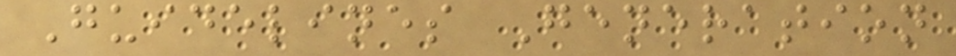Guidelines Generation
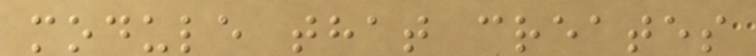module that creates
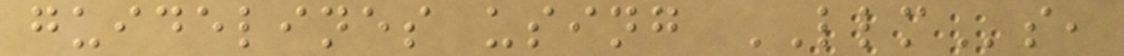guidelines using LLMs,
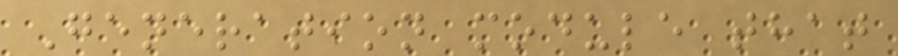Generation module that
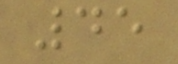45
